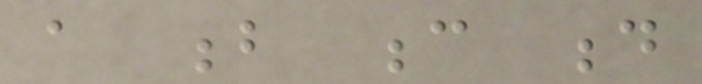a b c d
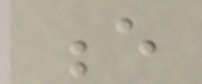e
